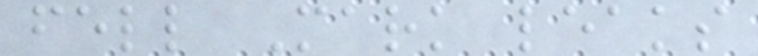fell Mark leaks
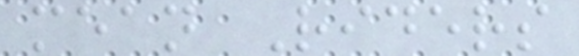mean Riders
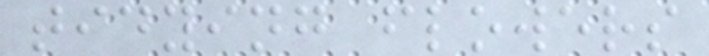tidying flowers
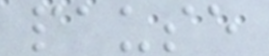pause
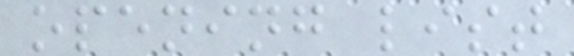opening list
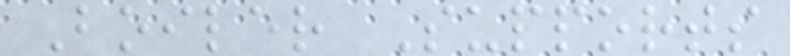Boiler Supports
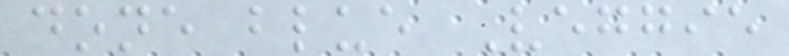done blue Veggie
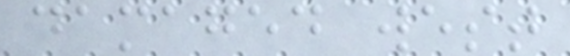damaged west
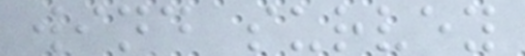wind survey
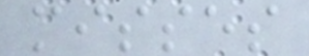misses
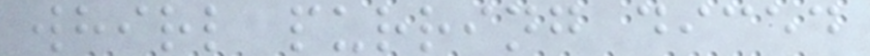whirl purring diced
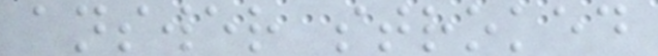answer stroked
